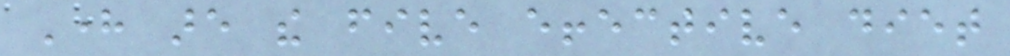Here are the five effective diet
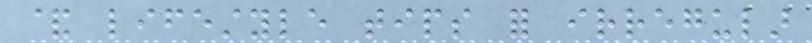& lifestyle tips for irregular
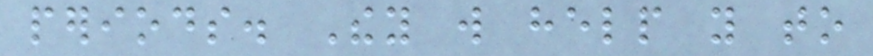periods. They will help you to
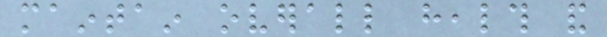maintain overall health and
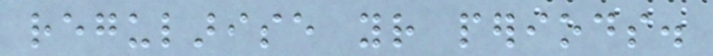regularise your periods.
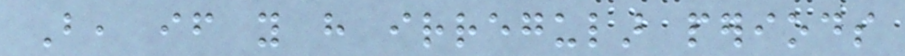But, if you have irregular periods
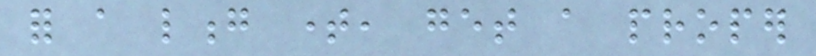for a long time, get a proper
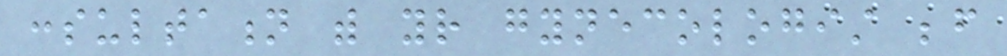consultation with your gynecologist before
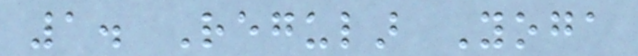1. Regular Yoga
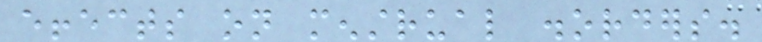effects on menstrual disorders.
